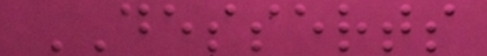DESSERTS
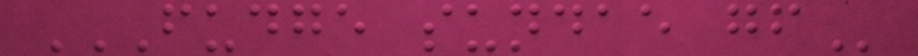FUDGE SUNDAE GF
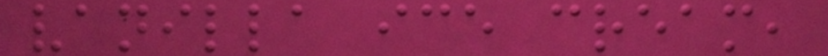vanilla ice cream,
